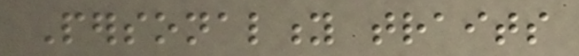Personality traits
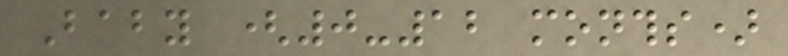Baby (0-12 months)
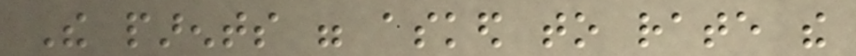The parents were asked to rate the
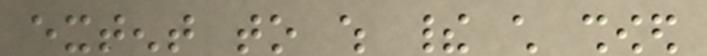extent to which their child showed
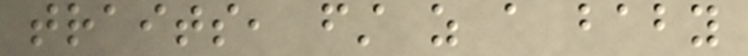traits, first as a baby
